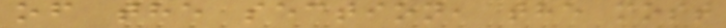of the section, the most
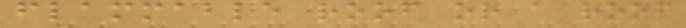flammable roof or a roof
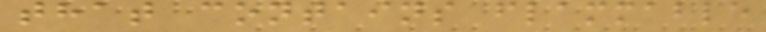that contains flammable
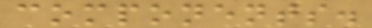components.
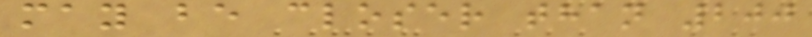may be closer than 200
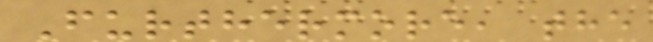Furthermore, the
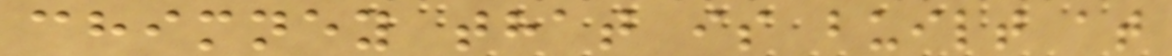chimney that is built at
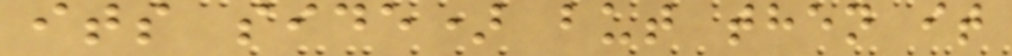its side) but then it
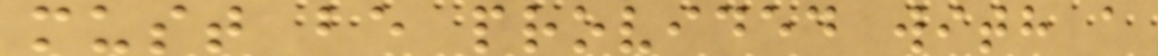must be provided with a
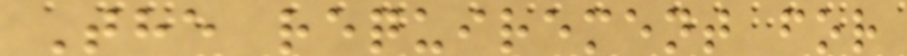The requirement for
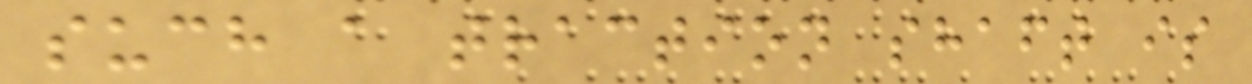such a traction shaft is
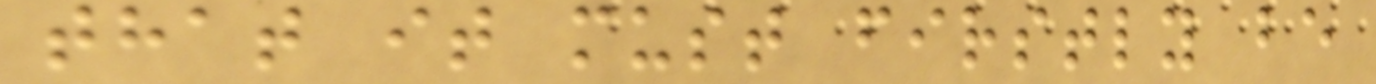that it must firstly be
